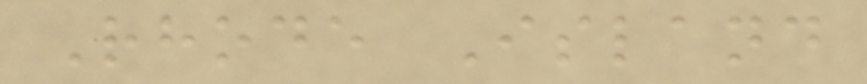Rhode Island
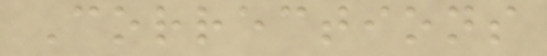Corrections
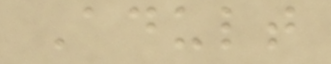Adult
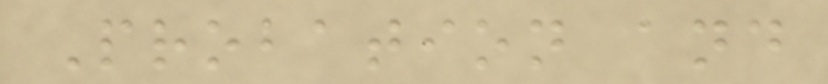Probation and
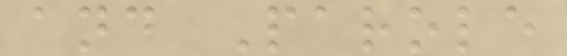and Parole
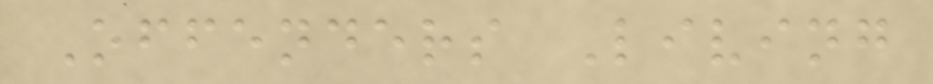Offenders Living
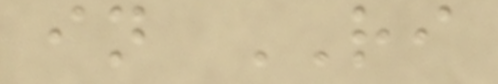in RI
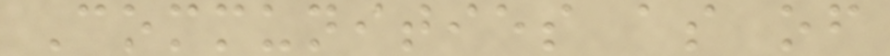Communities as of
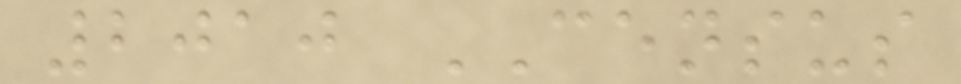2010 CENSUS
